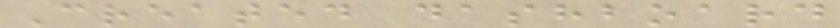Created dashboard
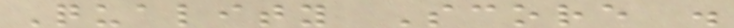Quality Score .
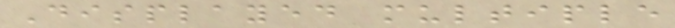Displayed multiple
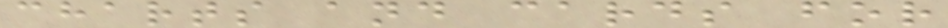charts and cards for
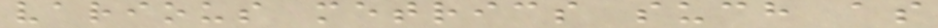various metrics such as
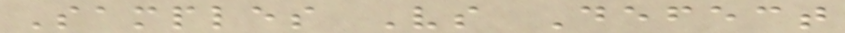Samples Vs Defect
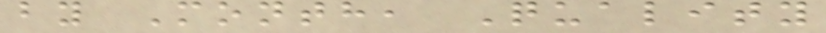by Month, Quality
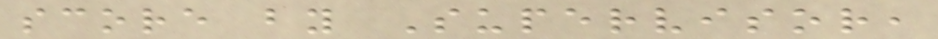score by Supervisor,
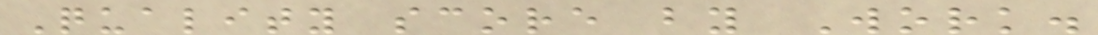Quality score by Work.
